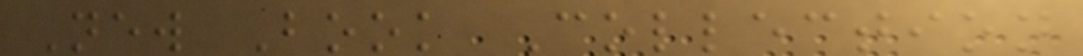New Book Collection
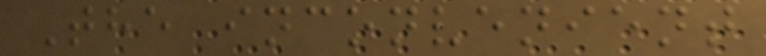The inconvenient
